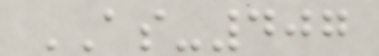AS-407
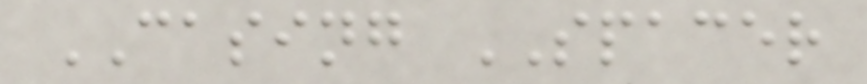CASING SPACER
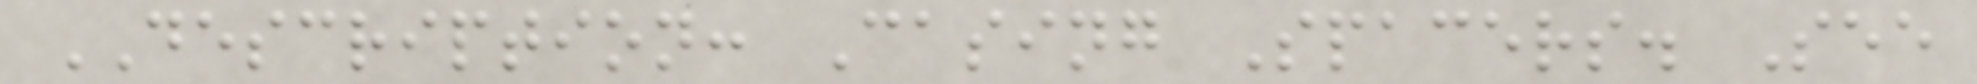DESCRIPTION: Casing Spacers. See
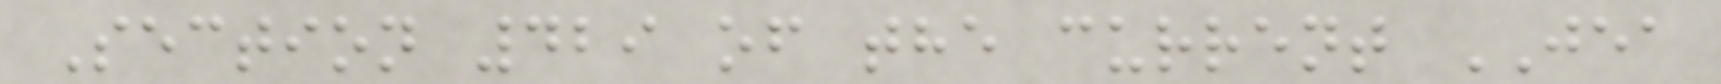Section 429 of the current JEA
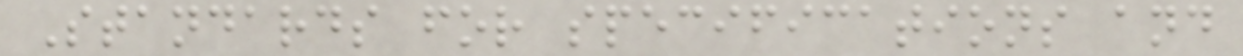Standards for specifications and
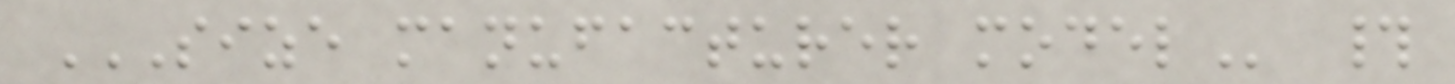SIZE MANUFACTURER MODEL #
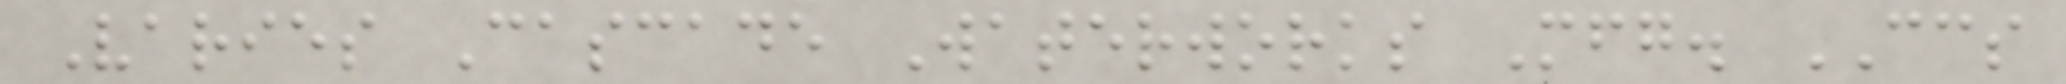Varies Cascade Waterworks Mfg. CCS
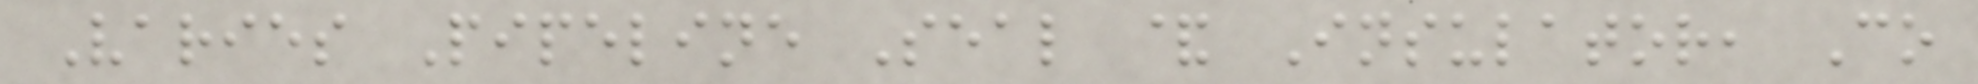Varies Pipeline Seal & Insulator, Co
